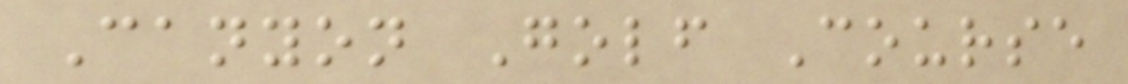Canyon Golf Course
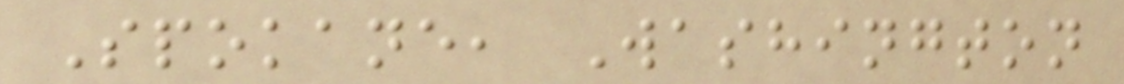Spokane, Washington
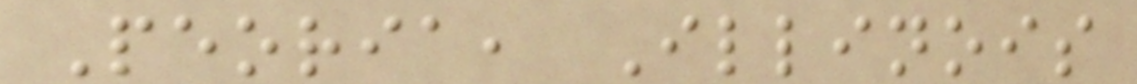Peoria, Illinois
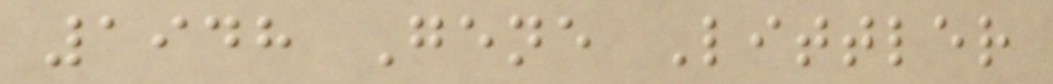1948 Gene Littler
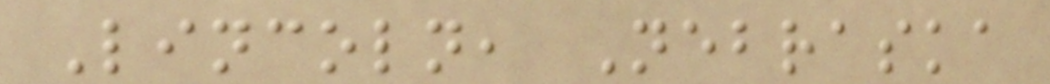Lincoln, Nebraska
